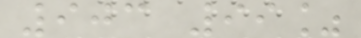903 99%
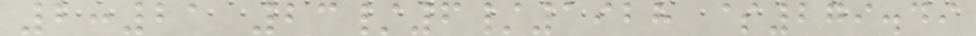2:21 23/6/1928 $279.49
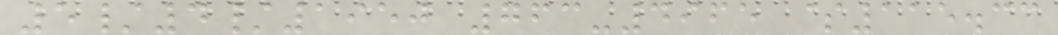5/4/1950 763-4965 $115.33
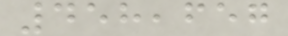458,657
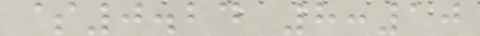$0.24 8:10
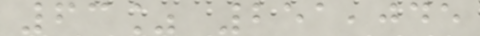63% 251,045
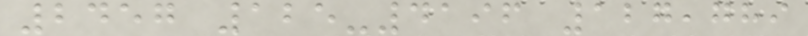2457 125-4196 127,789
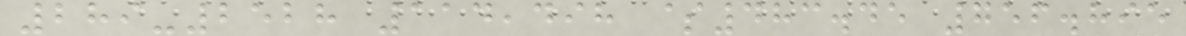289-2528 114,498 $483.45 756.895
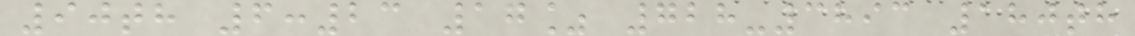90th 6:23 17% 728-3893 180th
